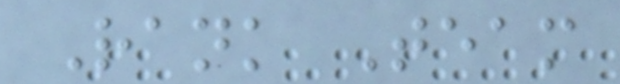Rank Team
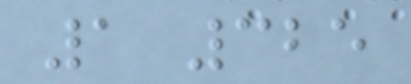1 325
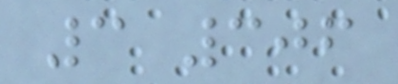3 306
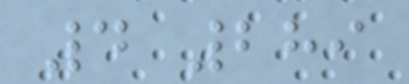4 289
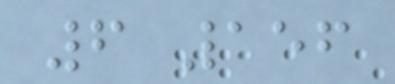6 156
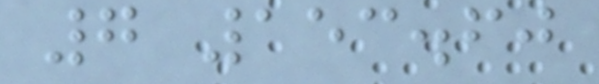7 153.60
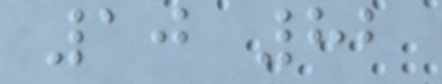10 82
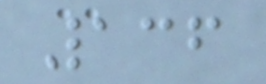136
